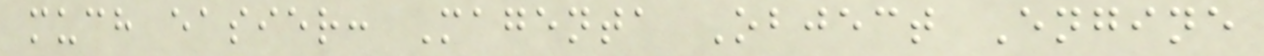much easier: Magenta Object Engine
